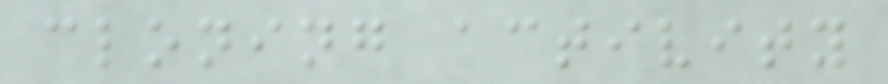cloning activity
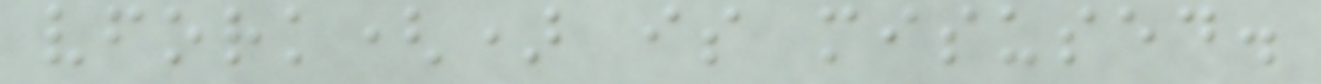vfork() is misused.
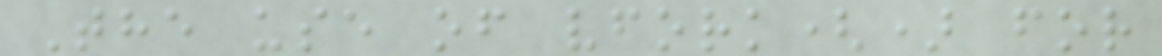The use of vfork() for
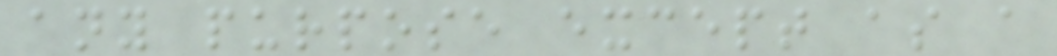any purpose except as a
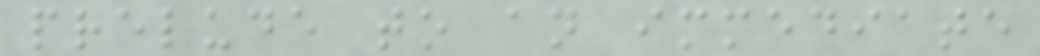prelude to an immediate
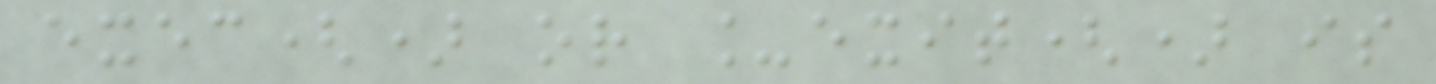exec() or _exit() is
